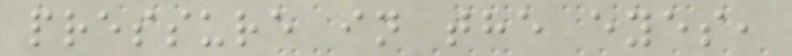pressure in the eyes,
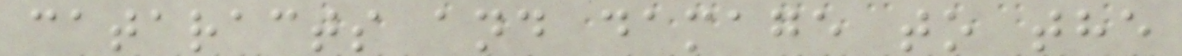cataracts and damage to the
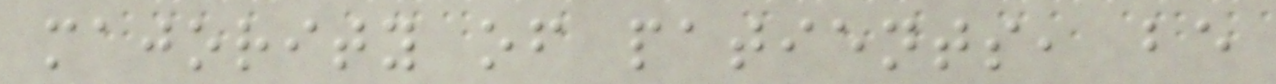majority of patients, be
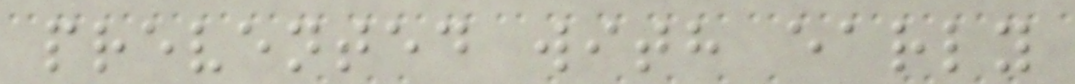prevented with early
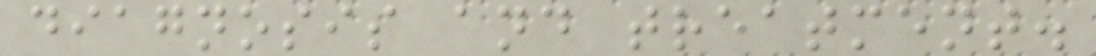diagnosis and treatment.
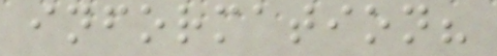information?
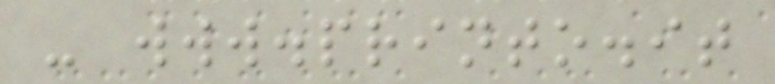- www.printo.it
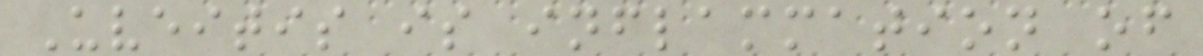Uveitis is inflammation of
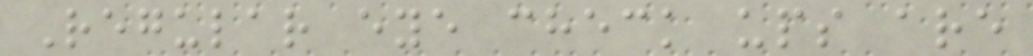Regular eye check ups are
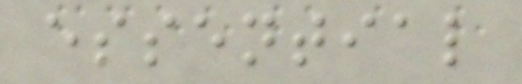essential
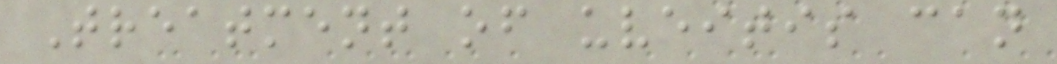Treatment of uveitis can
